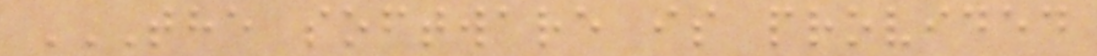THE SOFTWARE IS PROVIDED
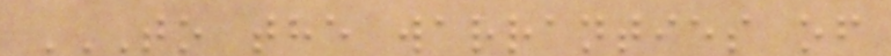TO THE WARRANTIES OF
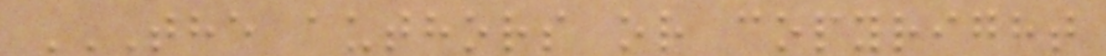THE AUTHORS OR COPYRIGHT
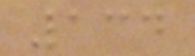134
